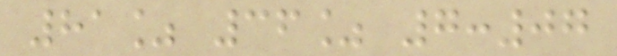81% 36% 7:07
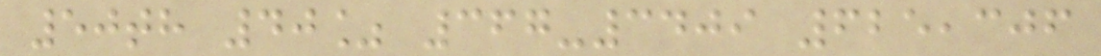50th 40% 367-3409 625,306
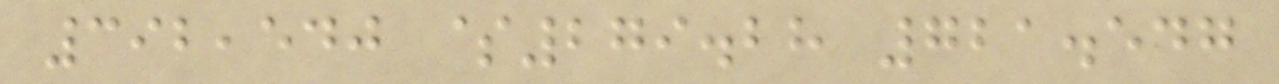392,540 $279.28 721.547
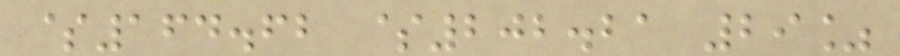$164.62 $202.21 29%
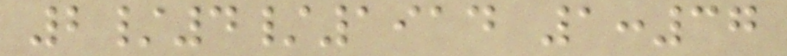2/4/1914 1:37
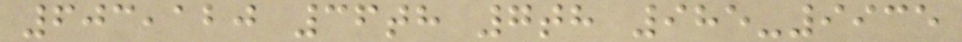603,120 36th 7th 985-9935
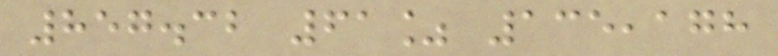857.32 61% 135,178
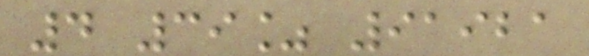4 39% 91921
